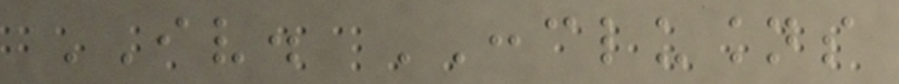IV. CONCLUSIONS
